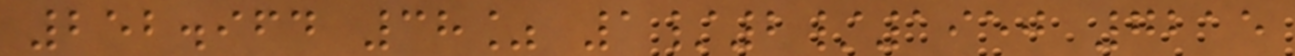252.964 38% 1/2/1950 7215
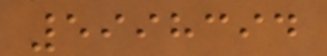5998394
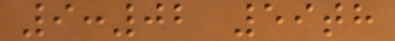9:02 59th
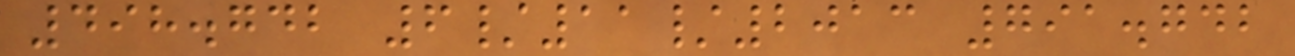498.742 6/11/2013 791.742
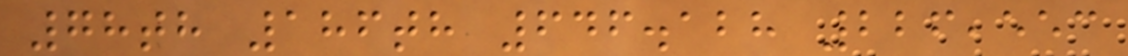78th 186th 646.128 226,553
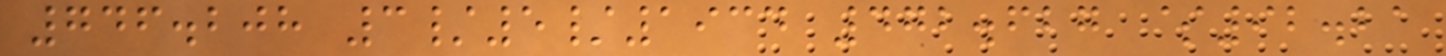746.208 3/5/1934 472.627 $92.21
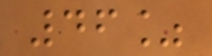46%
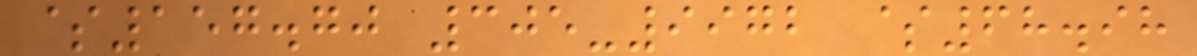$157.70 305-9972 $68.98
